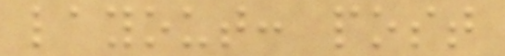layout: post
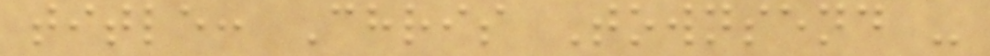title: Chris Townsend -
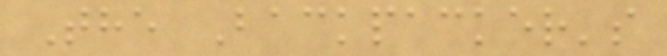The Backpacker's
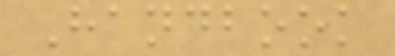Handbook
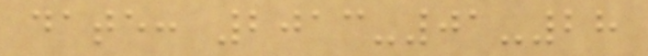date: 2013-01-28
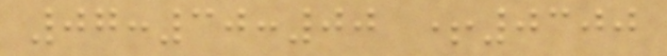07:30:00 +0300
